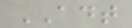ADT
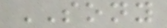SONY
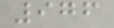976
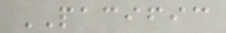PACIFIC
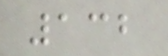132
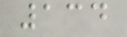134
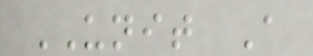UNIT A
